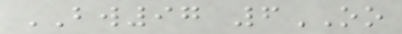BW97 6OO
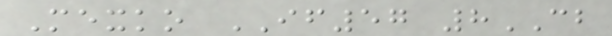Mexko IF57 8CB
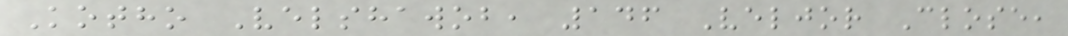Kotho Velshawob, 146 Veljor Close,
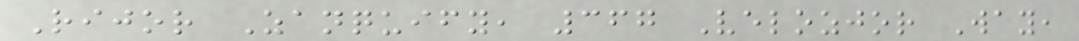Rijor Zanquify, 367 Velozjor Way,
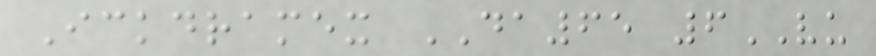Ickdramex DA65 6VU
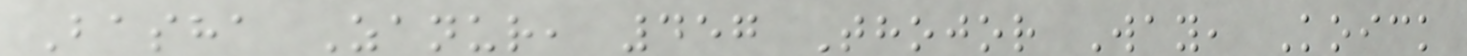Basha Zanur, 457 Thojor Way, Koick
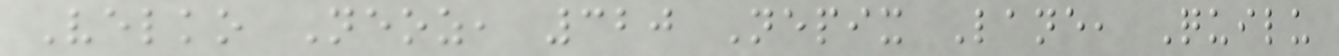Velko Neoz, 320 Nepix Lane, Quilu
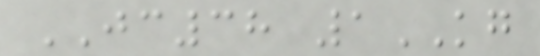JC38 1KG
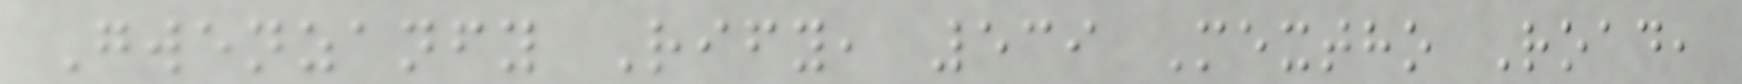Gwenzanfy Rify, 539 Mextho Road,
